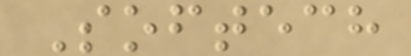Softech
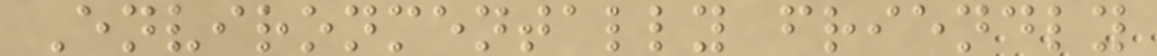Environmentally friendly
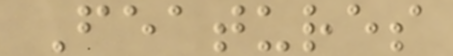Features
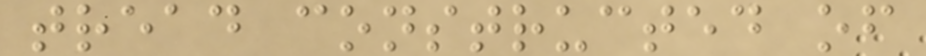tread constructed of
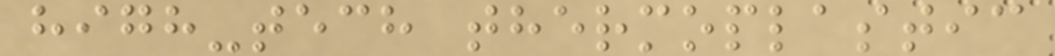high-tech thermoplastic
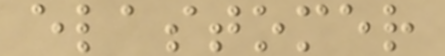elastomer
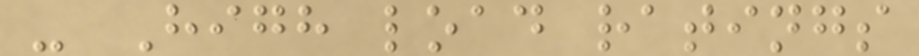- High load ratings
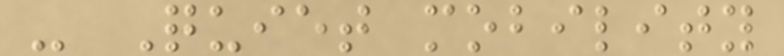- Quiet mobility
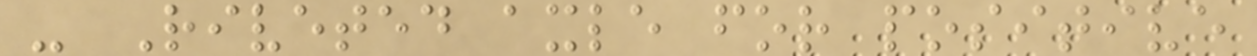- Riveted axle for positive
